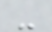-
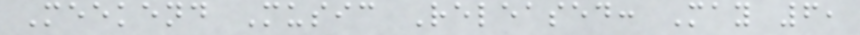Meekend Music Released: May 6,
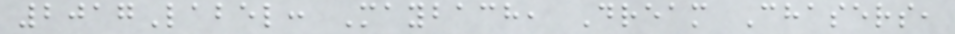2017Label: Maybach, Dream Chasers,
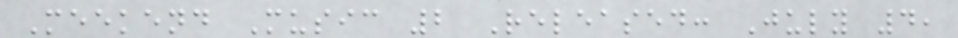Meekend Music 2 Released: July 4,
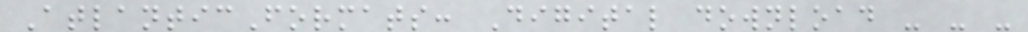AtlanticFormats: Digital download - - -
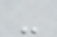-
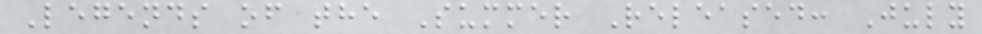Legends of the Summer Released: July
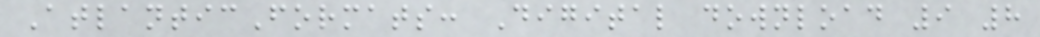AtlanticFormats: Digital download 9 8
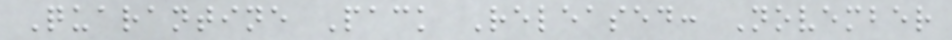Quarantine Pack Released: November
